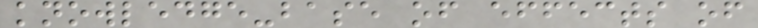knowledge-base of effects of
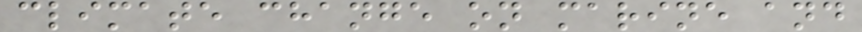climate change on marine and
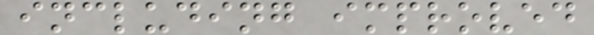including improved
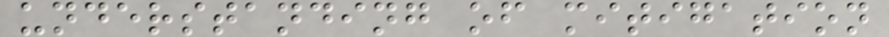understanding of mitigation
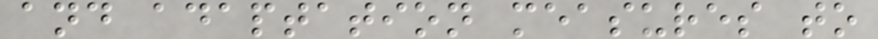and adaptation measures to
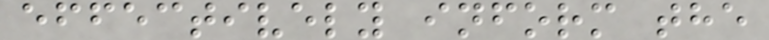effectively inform the
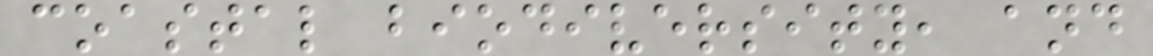coastal biodiversity, and
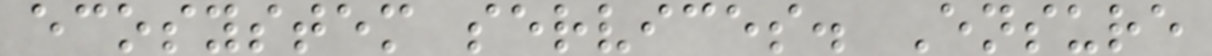ecosystem services. Ensure
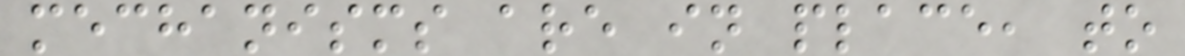mechanisms are in place, to
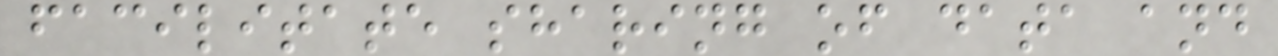facilitate sharing of data and
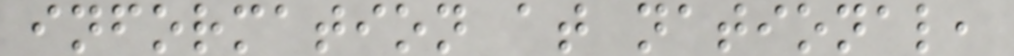information at national,
